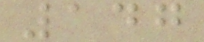147
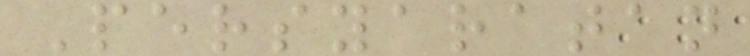Persyaratan
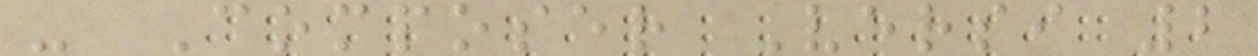- Composer Versi 2
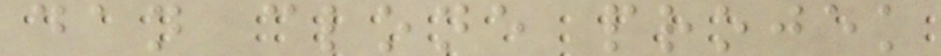dan clone projek
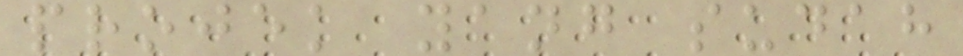projek yang sudah
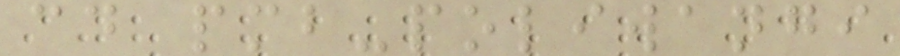cd pmb-poliwangi
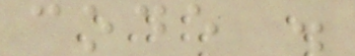code .
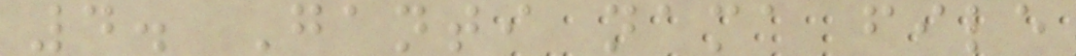4. Ganti nama file
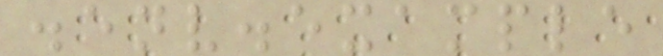.env.example
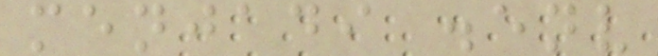menjadi .env
